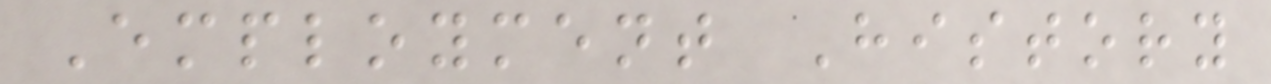Employment History
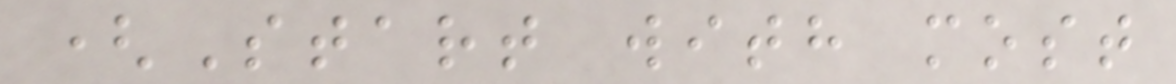(Start with most
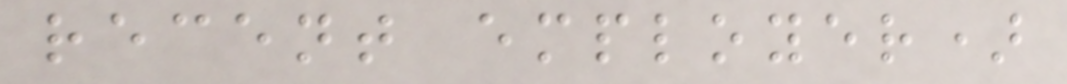recent employer)
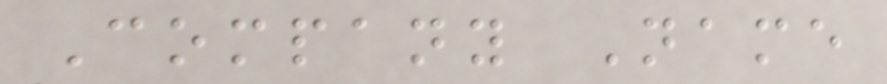Company Name
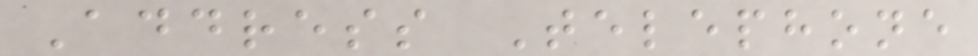Address Telephone
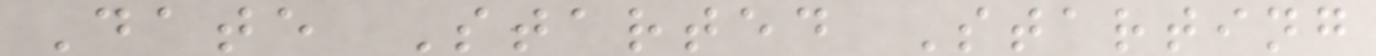Date Started Starting
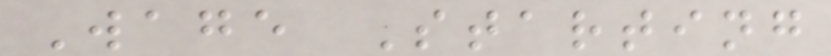Wage Starting
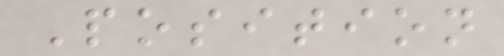Position
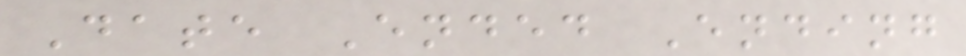Date Ended Ending
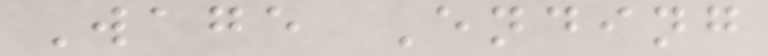Wage Ending
